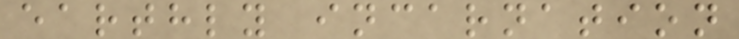earthly incarnation
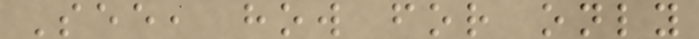See, how for only
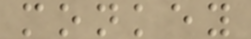monkey
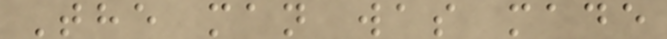The man was made
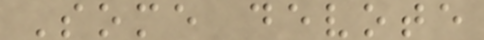Some devote
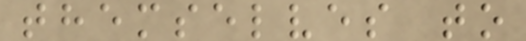themselves to
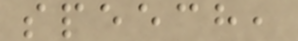speech,
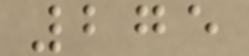275
